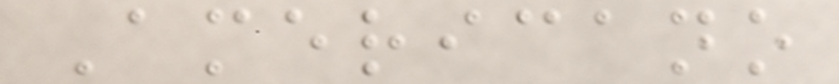Americano
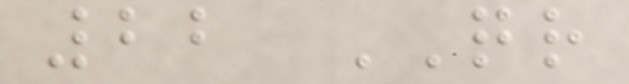22 QR
